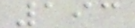193
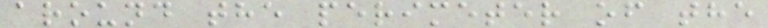around the perimeter of the
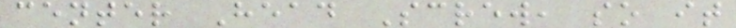center Head Screw, so it
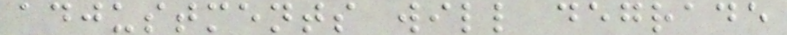adjustments will degrade
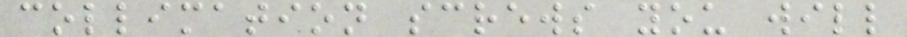collimation screws you will
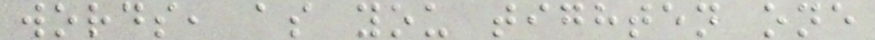words, as you tighten one
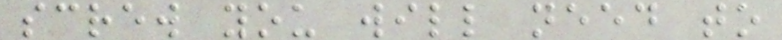screw you will need to
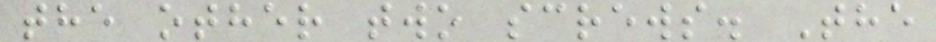the other two screws. The
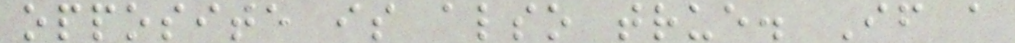opposite is also true. If a
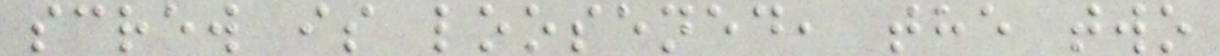screw is loosened, the two
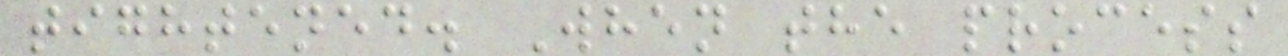tightened. When the process
